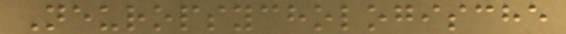Neuropsychologische
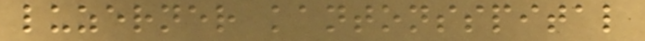luzerner kantonsspital
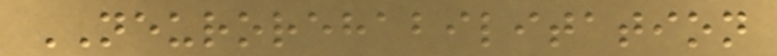NEUROREHABILITATION
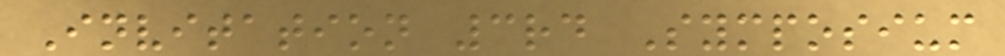Invitation 3rd Symposium
